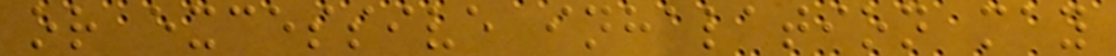or excessive inhalation may
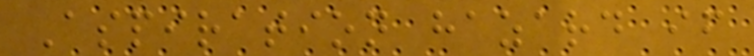Aspiration hazard if
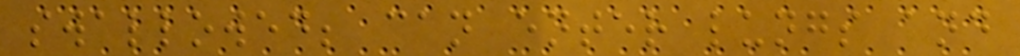swallowed; can enter lungs and
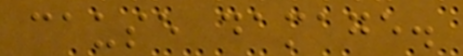cause damage.
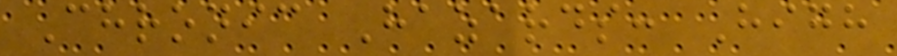Chronic Hazards: High
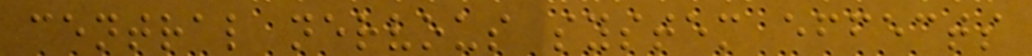central nervous system effects
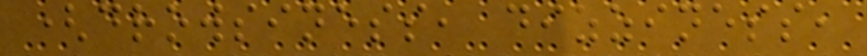(drowsiness, dizziness,
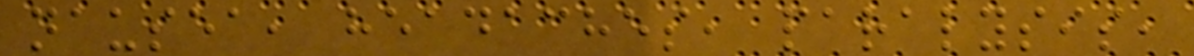nausea, headaches, paralysis,
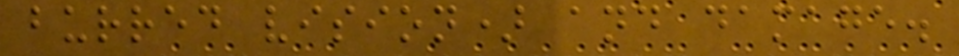burred vision) and damage.
